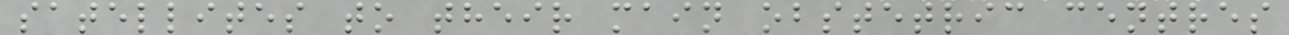satellites to their main obstetric centres
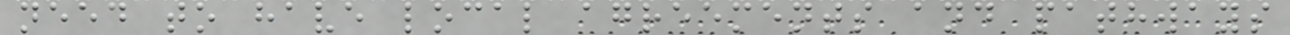need to have local agreements and pathways
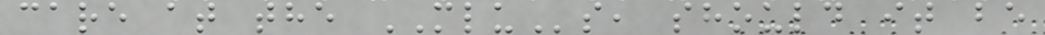care at the MLUs, should it be
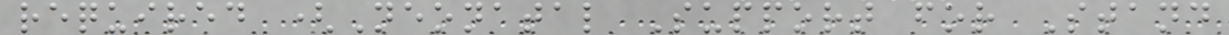required (Neonatal Support for Stand
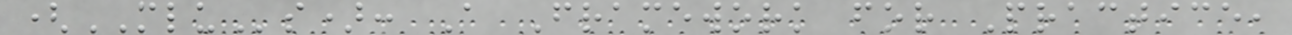(MLUs): A Framework for Practice,
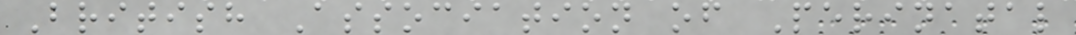British Association of Perinatal
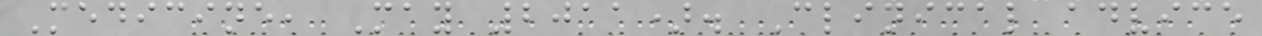Medicine, May 2011). Clinical advice
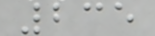235
